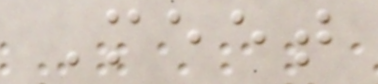Meet
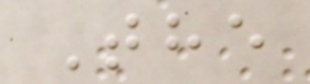The
